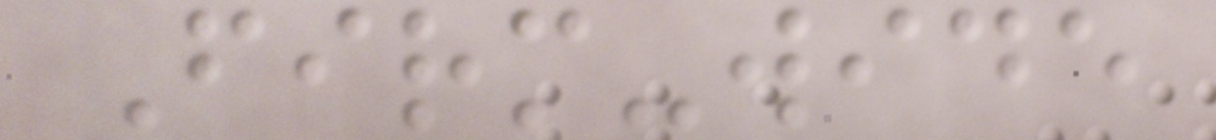Firm-wide
